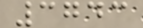3743
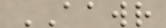AAWR
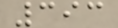393
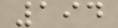194
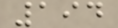194
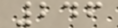246
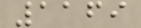1169
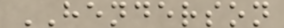HENDERSON
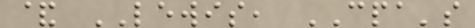& LEWIS, CPA's
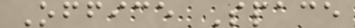Office Space
